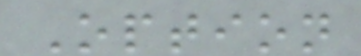Option
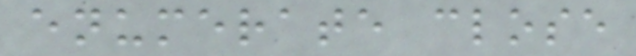enumerate close
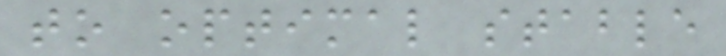to optimal stable
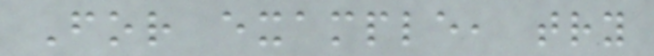For example, try
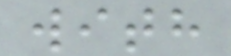with
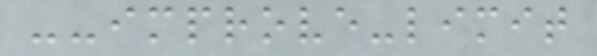--improve-limit
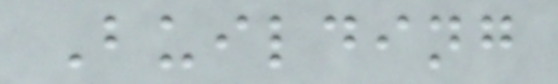Building
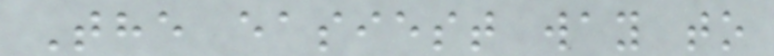The easiest way to
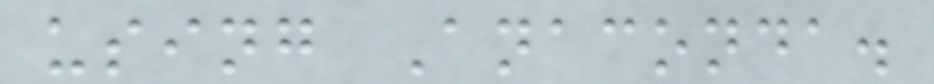using Anaconda.
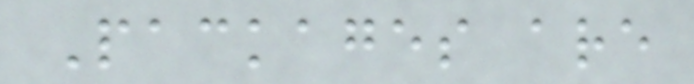Packages are
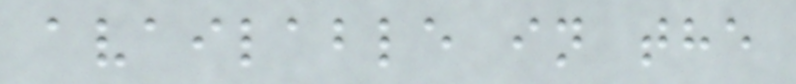available in the
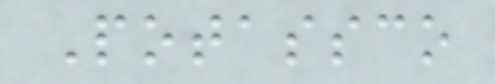Potassco
